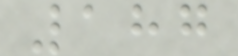187
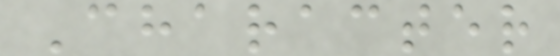Character
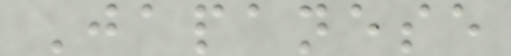Japanese
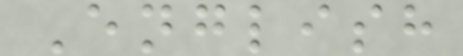English
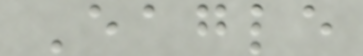Eagle
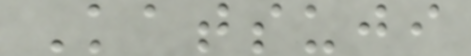Katsuji
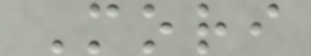Mori
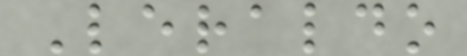Leraldo
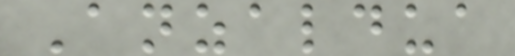Anzaldua
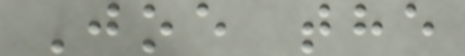Joe the
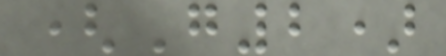(G2)
